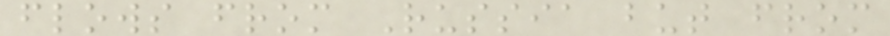flows from Russia but from
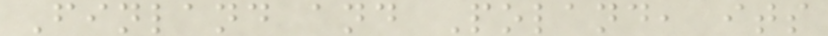Finland and Poland, its
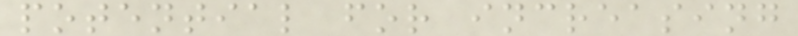potential for increasing
